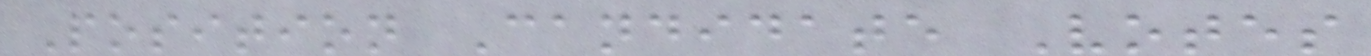Position Candidate Votes
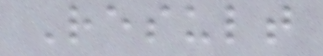Result
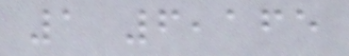1 6,165
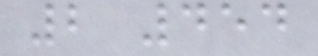2 454
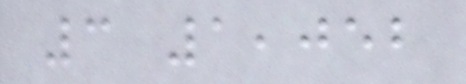3 1,052
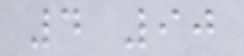4 90
